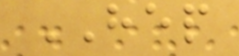HEP
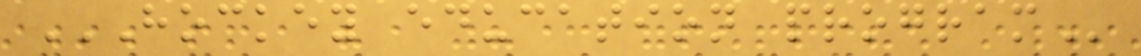HOCKEY EDUCATION PROGRAM
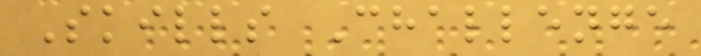Skills Challenge
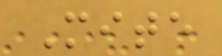Mite
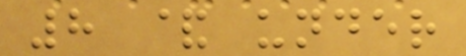8 & under
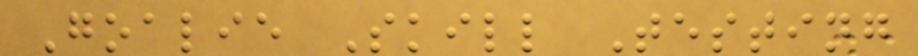Goalie Skill Testing
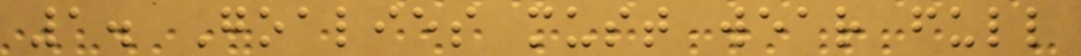1. Goalies must wear full
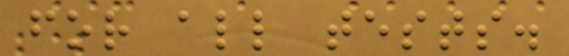for all tests.
